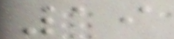19
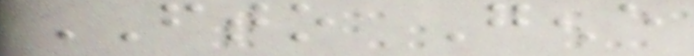FTO Gene
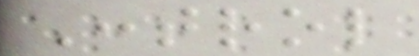Control
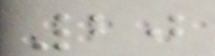20
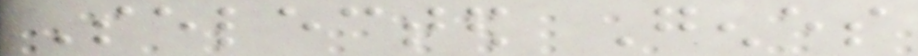Selected Genes
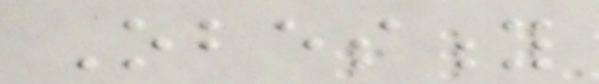Obesity
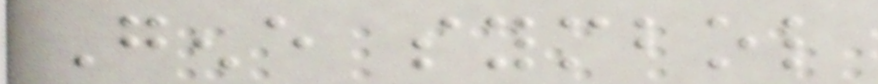Gene symbol
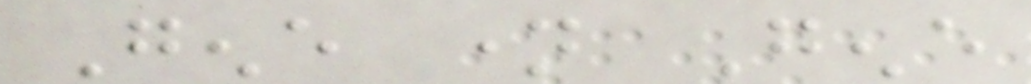Gene name Gene
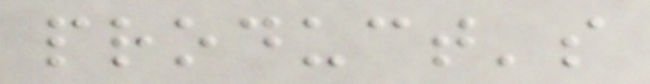product's
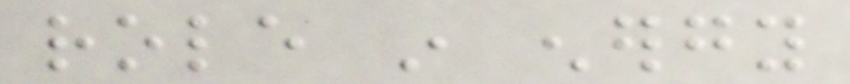role in energy
